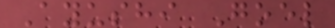Ayushi Goel
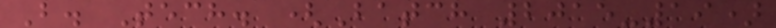B. Tech. (Batch 2015-19)
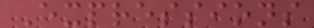Expressions
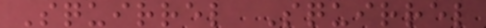Squirrel Squirrel
